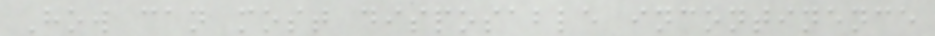How can most disposable incontinence
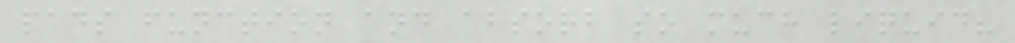pads function and absorb so much liquid?
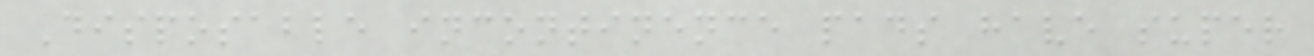Disposable incontinence pads have super
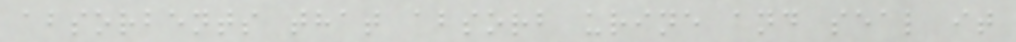absorbents that absorb urine and seal it
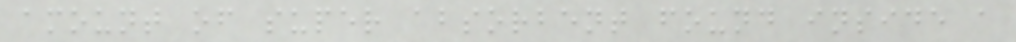amount of super absorbent found inside a
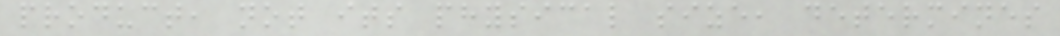product, not its physical size, determines
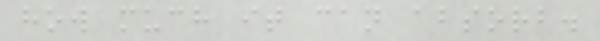how much it can absorb.
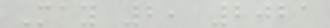May 2, 2021
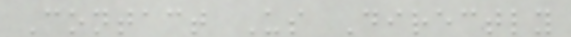Contact Us Directly
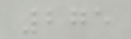275
